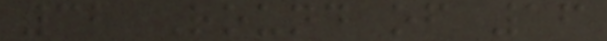32 Round of 16
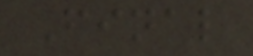Final
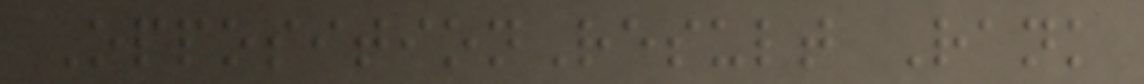OppositionResult Rank
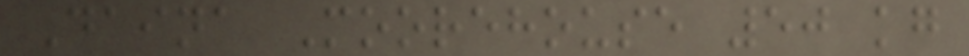Daina Moorehouse 50 kg
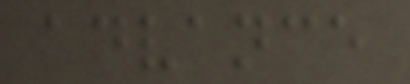advance
